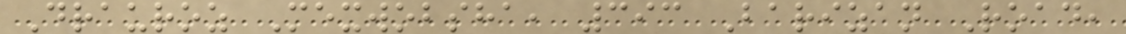Drauroz Mexwobsha, 393 Barizan Road,
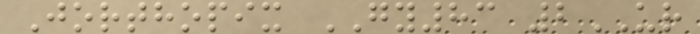Jorthopix GY83 2UR
